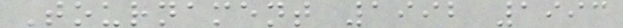Tournament 1992 1993
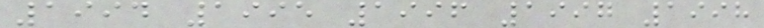1994 1995 1996 1997 1998
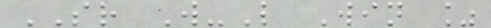SR W-L Win %
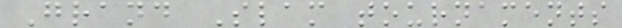Grand Slam tournaments
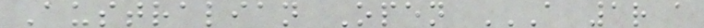Australian Open A 1R A
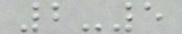2-5
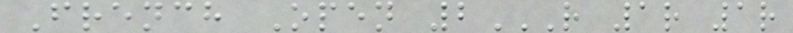French Open 2R 1R 1R
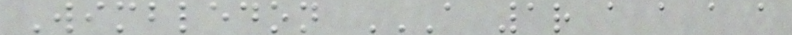Wimbledon A 1R A A A A
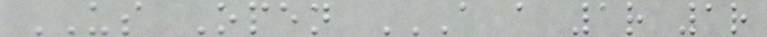US Open A A 1R 1R
